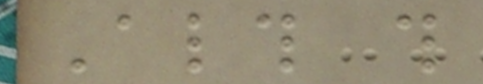Although this
